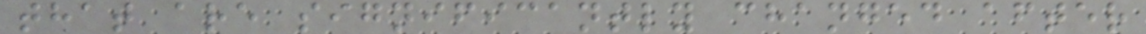that are significantly changed after
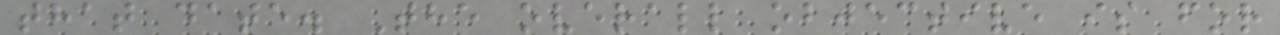that date. The overall objective is for
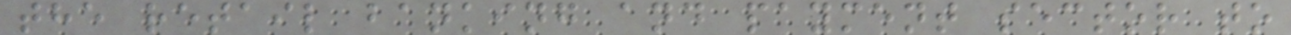the retail banking and payment sector to
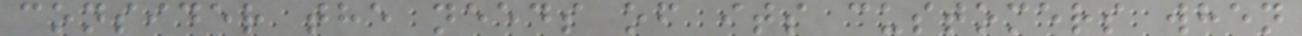consider the needs of its customers when
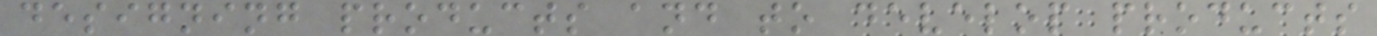designing products and to develop products
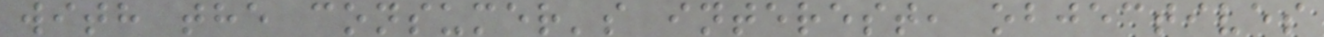with the consumer's interest, objectives
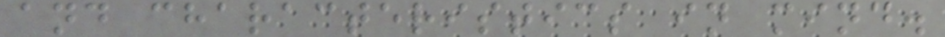and characteristics in mind.
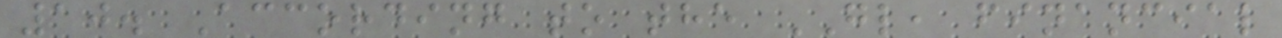10. According to the GL, financial
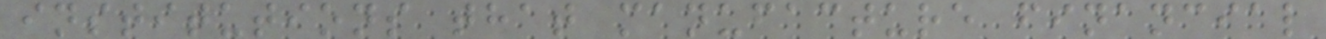institutions that manufacture financial
